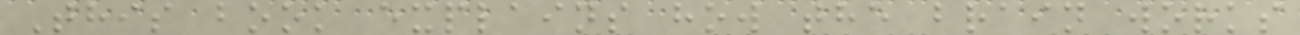This book explains how the brain works
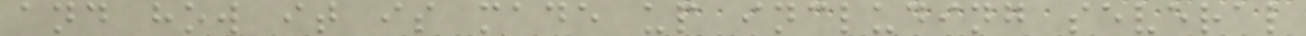and how it is made up including several
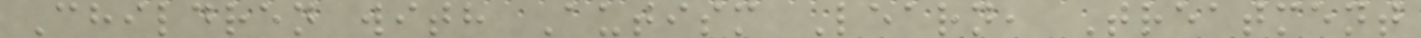Children with Autism Learn, Treatment
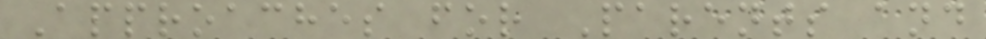Approaches for Parents and
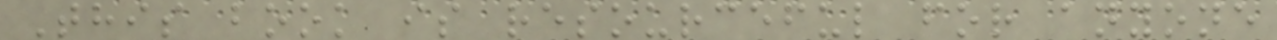This book is resourceful for anyone
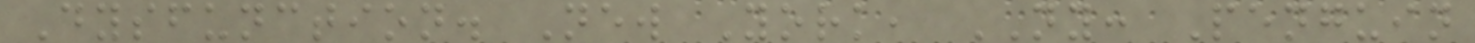Dysfunction. New York, NY: Penguin
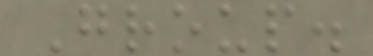Group.
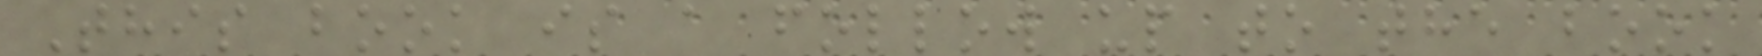This book is a follow up to the book
